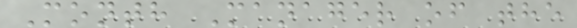Month Manager of the
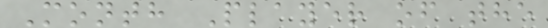Month Player of the
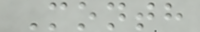Month
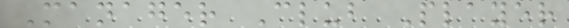Manager Club Player
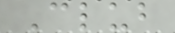Club
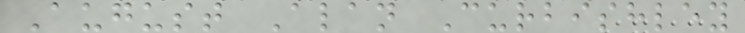August Alan Curbishley
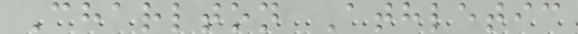Charlton Athletic
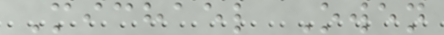Michael Owen
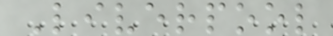Liverpool
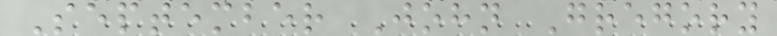September John Gregory
